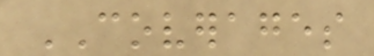COVERAGES
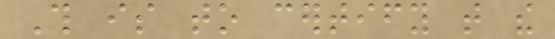This is to certify that the
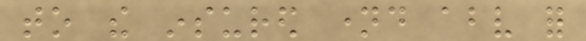to the insured named above for
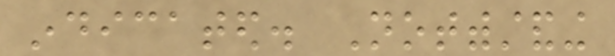indicated. Notwithstanding
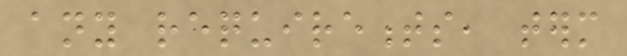any requirements, term
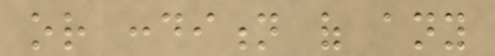or condition of any
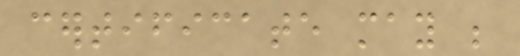certificate may be
